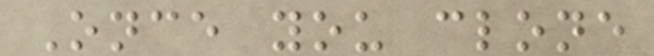Once you clone
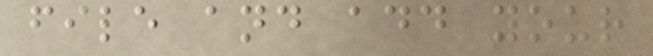file and add your
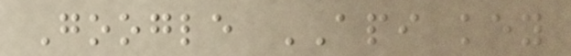Google API key
